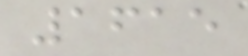1615
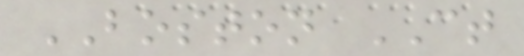BOSTON CT
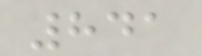841
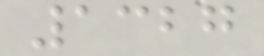1327
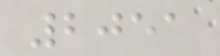2051
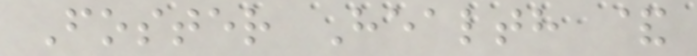Foster Health &
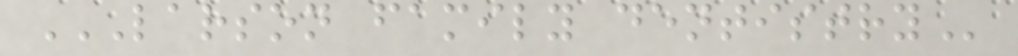LARSON FAMILY DENTISTRY
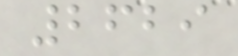2629
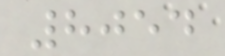8054
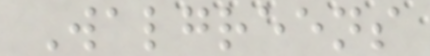Walgreens
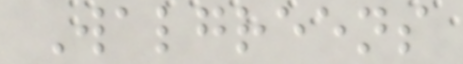Walgreens
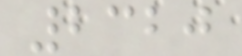2320
